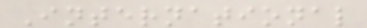International
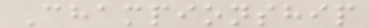Championship
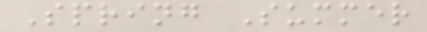Spring Summer
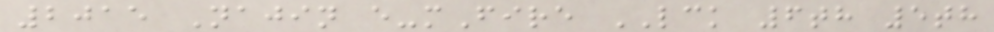2015 Najin e-mFire LCK 6th 5th
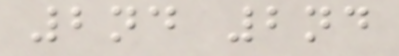2nd 2nd
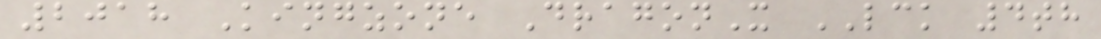2018 Kingzone DragonX LCK 4th
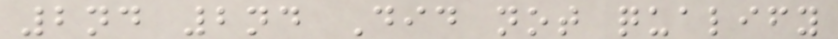2nd 2nd Did not qualify
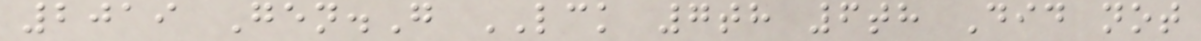2019 Gen.G LCK 7th 6th Did not
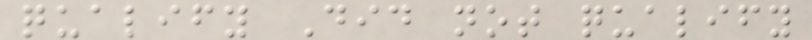qualify Did not qualify
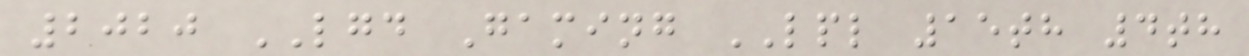2020 LGD Gaming LPL 15th 4th
